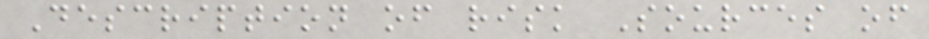Description of risk Sources of
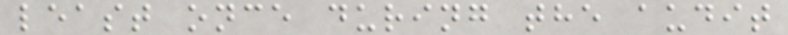least once during the audit
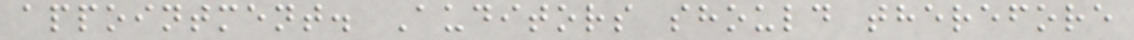appointment. Auditors should therefore
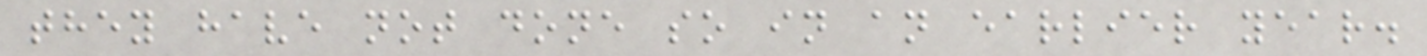they have not done so in an earlier year.
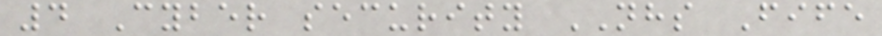4 Cyber security NHS Fife
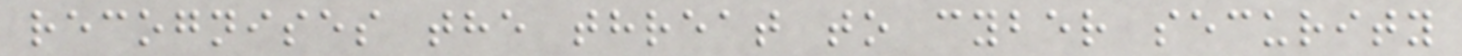recognises the threat to cyber security
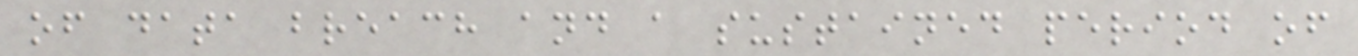of data breach and a sustained period of
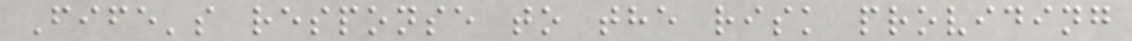Fife's response to the risk providing
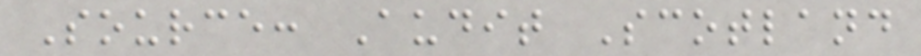Source: Audit Scotland
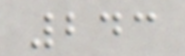243
